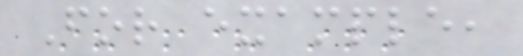For example,
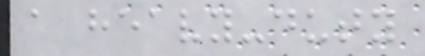a heavy-duty
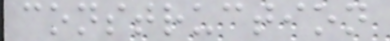construction
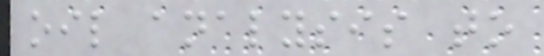oil analysis to
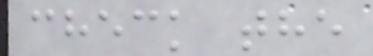check the
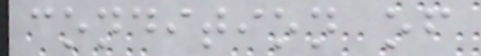condition of
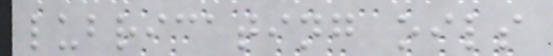lubricating oils
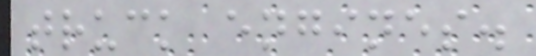truck engines.
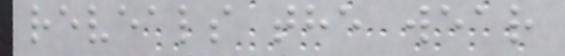reveals the wear
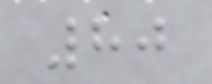80
